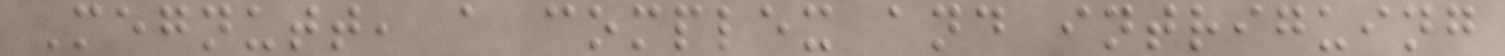Megnutt, a complex and intriguing
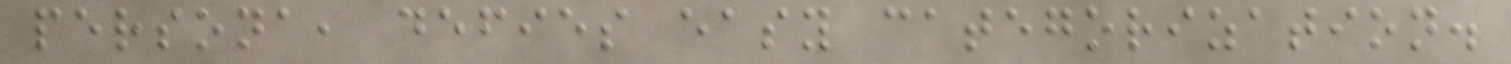persona, defies easy categorization.
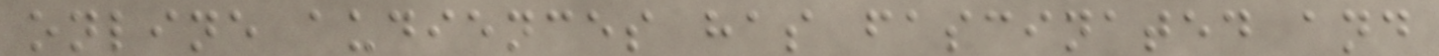online audiences has fascinated and
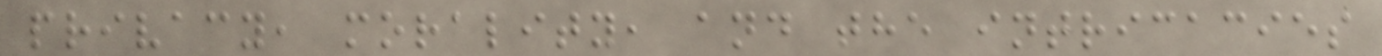privacy, morality, and the intricacies
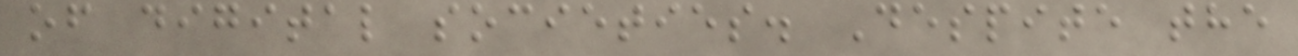of digital societies. Despite the
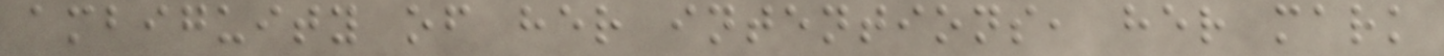ambiguity of her intentions, her mark
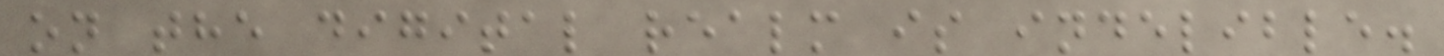on the digital realm is indelible.
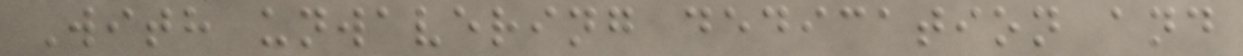With unwavering dedication and
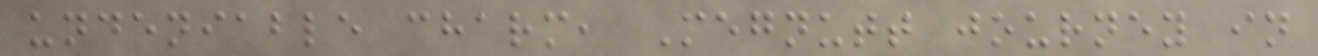undeniable charm, Megnutt journey in
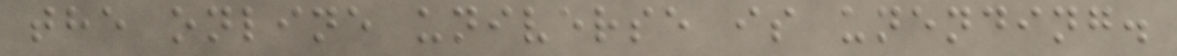the online universe is unending.
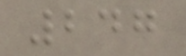247
